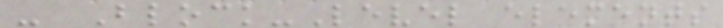- Block-Level elements
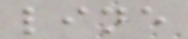line
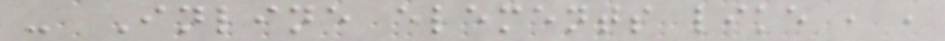- Inline elements like , ,
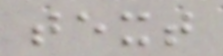text
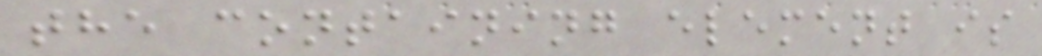the containing element is
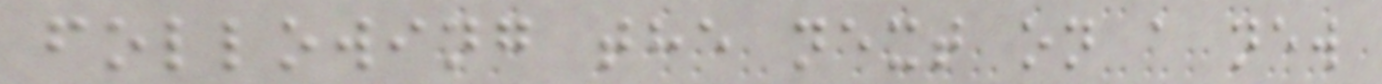following the next on a new
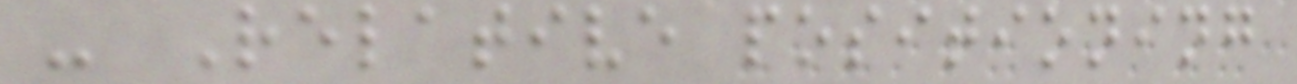- Relative positioning
